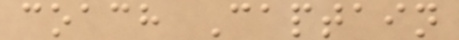coach Captain
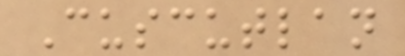Cuscutlan
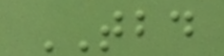TBD
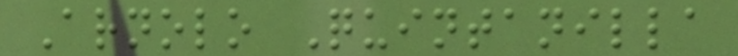Arnolo Quintanilla
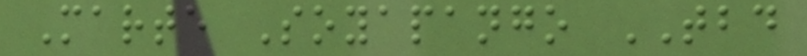Marte Soyapango TBD
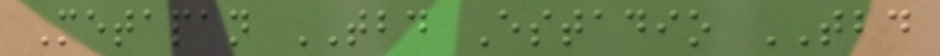Metapan TBD Estadio TBD
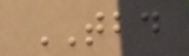TBD
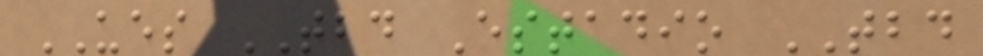UES TBD Estadio TBD
